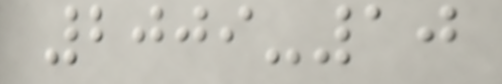2009-10
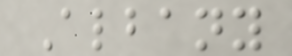Albany
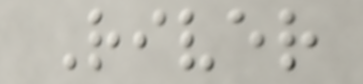River
